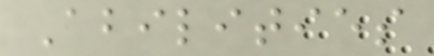Abilities
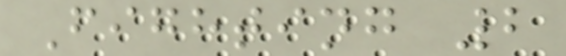Fighting 2
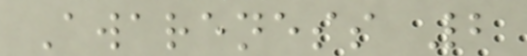Awareness 2
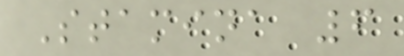Stamina 6
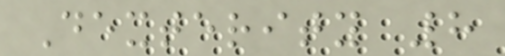Dexterity 8
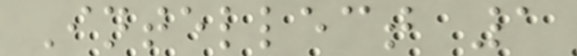Intellect 1
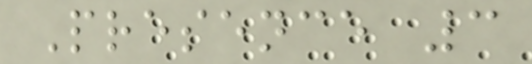Presence 3
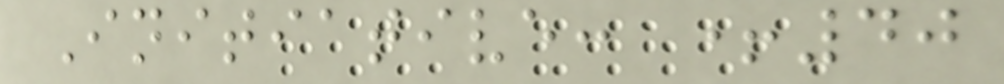Initiative: +40
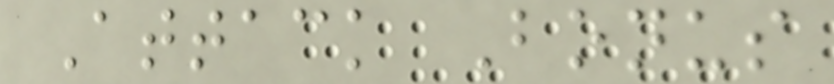Attack Bonus
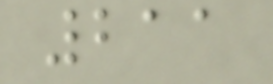211
